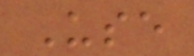Use
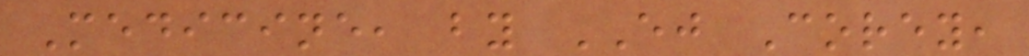Medicine, by EJ Corey,
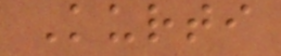Kurti
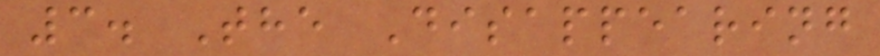3. The Disappearing
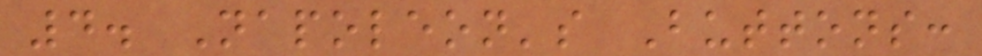4. Napoleon's Buttons:
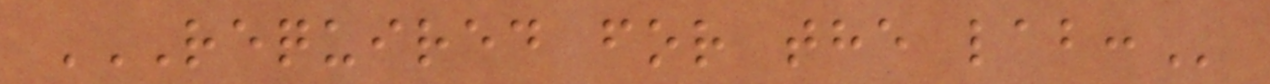REQUIRED FOR THE LAB:
